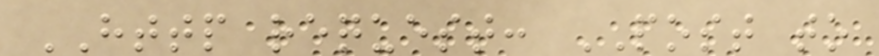HTTP request: POST to
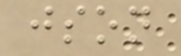json
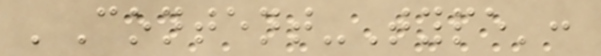'Content-Type':
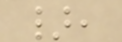},
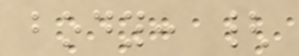body: {
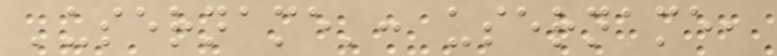'username': username,
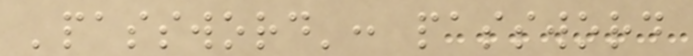'password': password
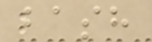bash
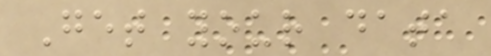Get your data
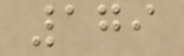179
